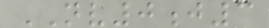NV0j3
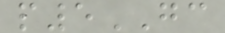p5GC
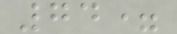74=
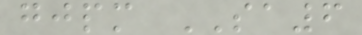gjpm SA6
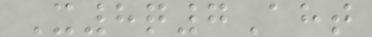X8q7Aht
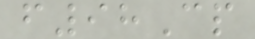f98Cp
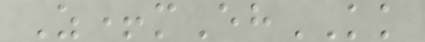Z+mEhKK
